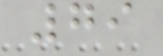79
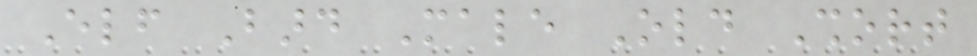Elf Bard Male Old Short
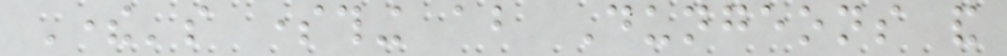There's something about Dungeons and
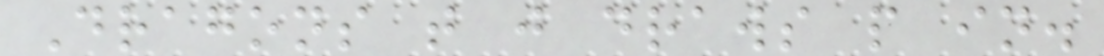Dragons that just draws people in.
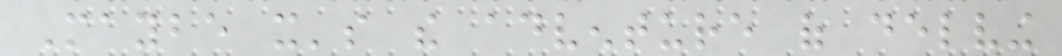Maybe it's the adventure of delving
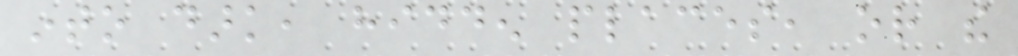into dark, hidden places, or the
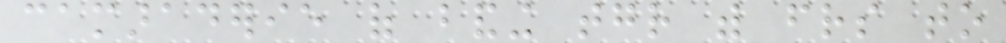camaraderie of banding together with friends to
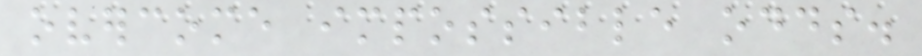overcome impossible odds.
